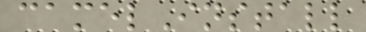camelInstall
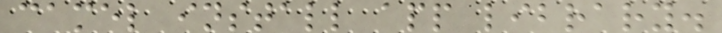camel install app library.
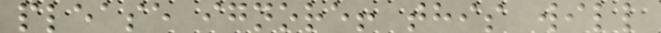please ignore! this will
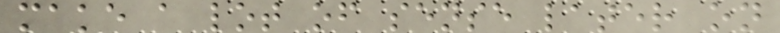make a lot of sense later on
